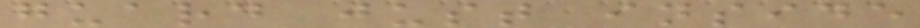guard just inside
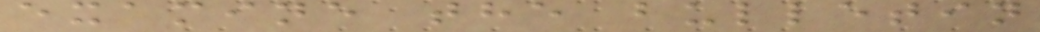examine the bulletin
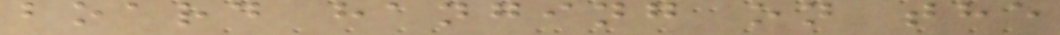board hanging on the
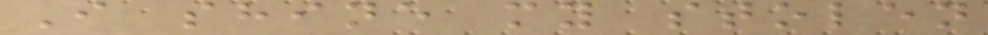I shine my stolen
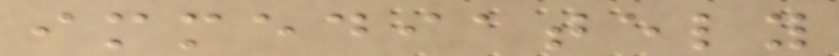immediately
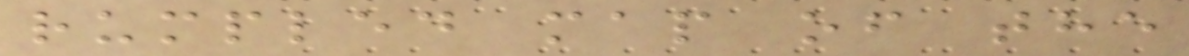rumpled map of the
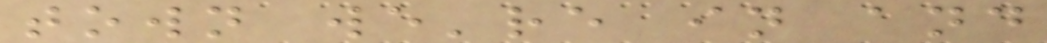town we're in and
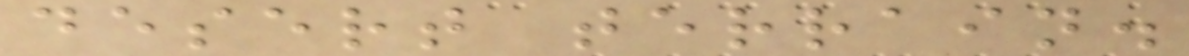desert terrain.
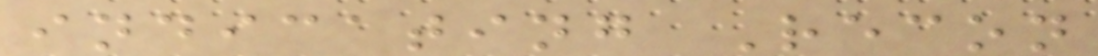indicating Recon
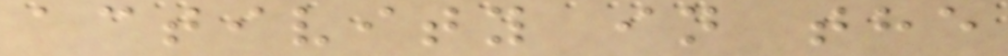activity in the
